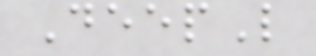DeepL
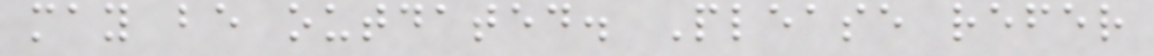may be outdated. Please refer
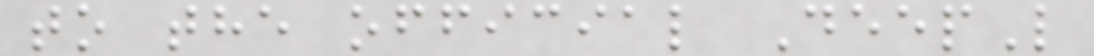to the official DeepL
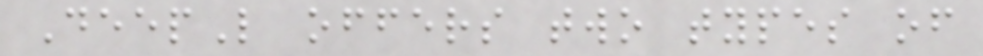DeepL offers two types of
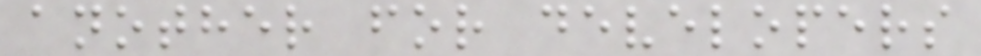another for developers
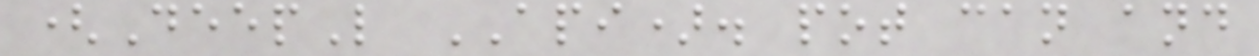(DeepL API). pot can and
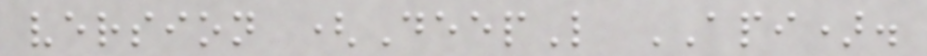version (DeepL API).
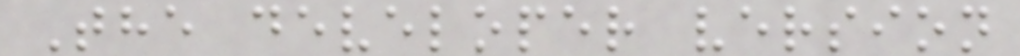The developer version
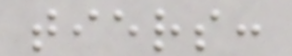tiers:
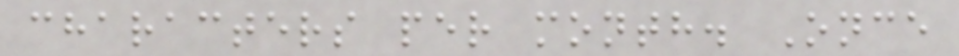characters per month. Once
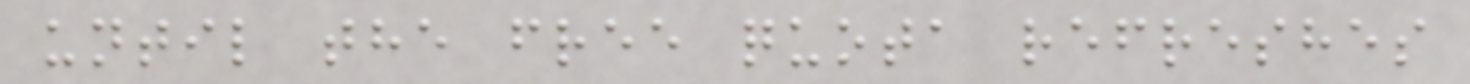until the free quota refreshes
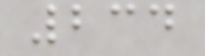234
